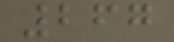267
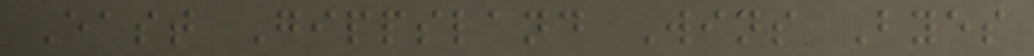East Gippsland Wins Byes
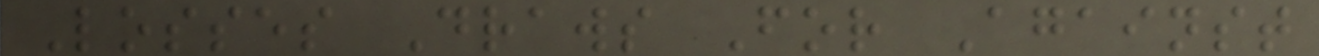Losses Draws For Against
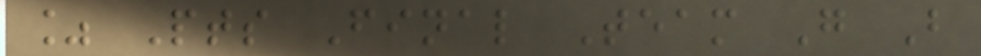% Pts Final Team G B
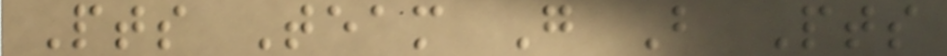Pts Team G B Pts
